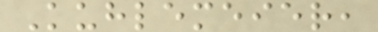Kuhlemeier,
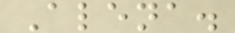Alena.
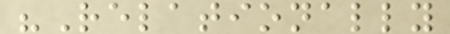"Relationally
